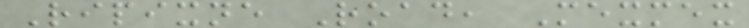Ripixne Road, Mexmex
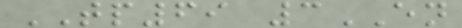TP69 3EN
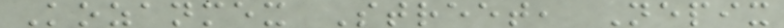Kozanmex Street, Nepix
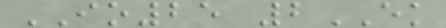IO25 2EK
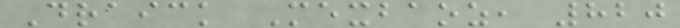Draick Mexbaoz, 820
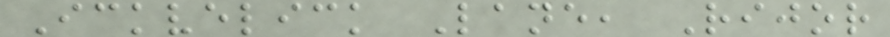Ickvelick Lane, Rijor
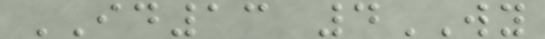ID13 4WY
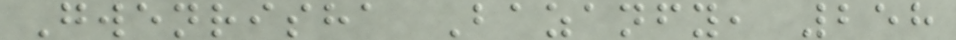Gwenrisha Bazanfy, 258
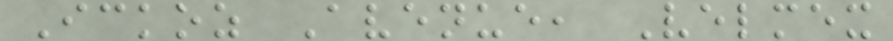Ickoz Avenue, Velmex
